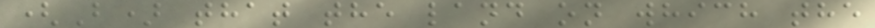(B) that the land on which the
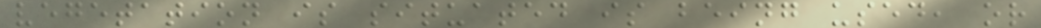vegetation is situated is being used, or
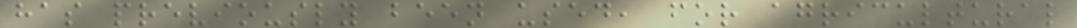has previously been used, for agricultural
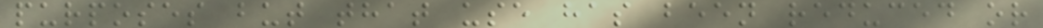purposes but that use has been reduced or
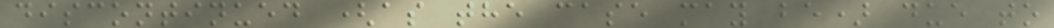discontinued (as the case may be) due to
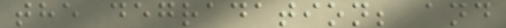the degradation; and
